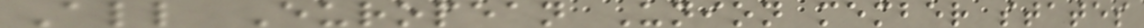All European Union member states
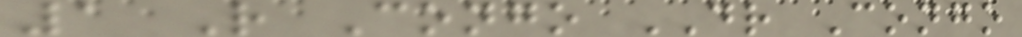1 R Congo DR Congo
